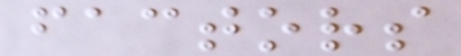factors
